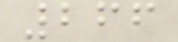266
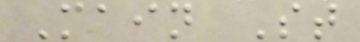Main St
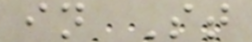in St
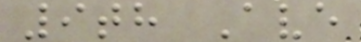9th Ave
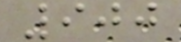900
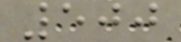500
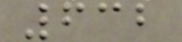632
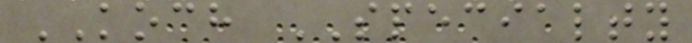KOCH SPECIALTY
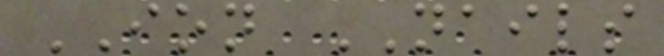ION NAILS
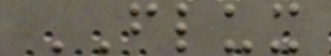FLUX
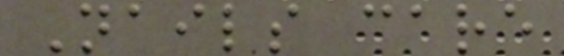Nails care
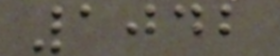1042
